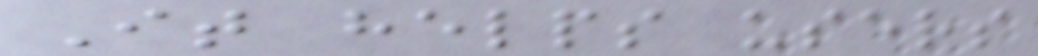It helps users
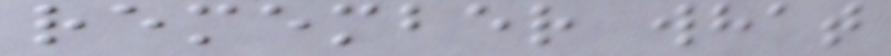remember what
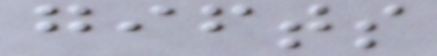gifts
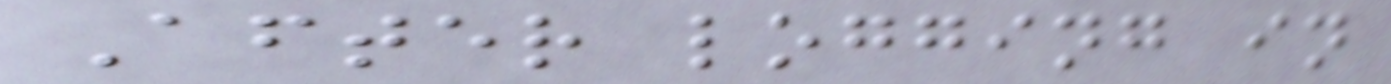After logging in
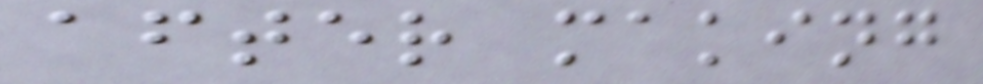after making
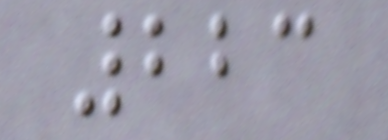223
